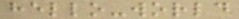hello-world
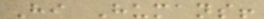Hi Humans!
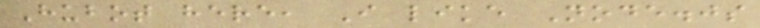Hubot here, I like Node.js
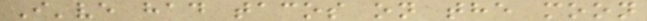I've had tacos on the moon
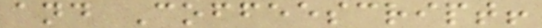and Coffeescript!
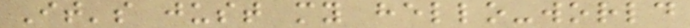It's just my hello-world
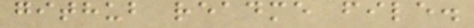github readme file.
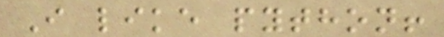I like python!
